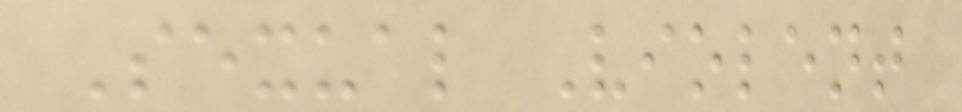Sexual Violent
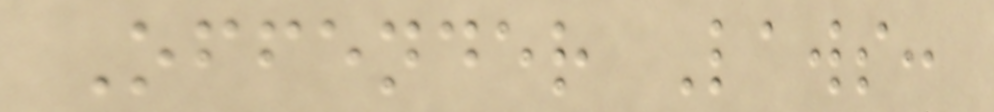Offender Laws:
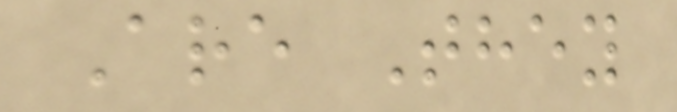Are They
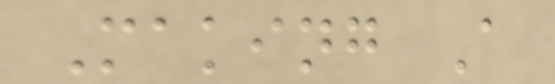Making A
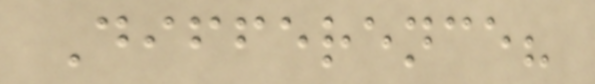Difference?
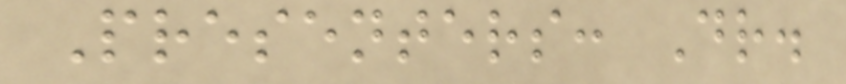Presenters: Dr.
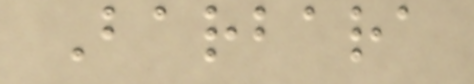Barbara
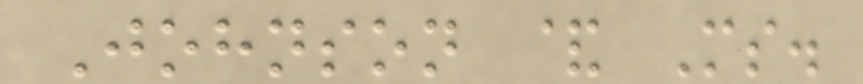Johnson & Ms.
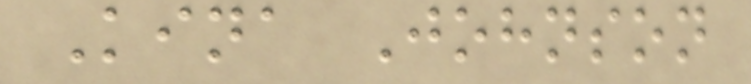Kina Johnson
